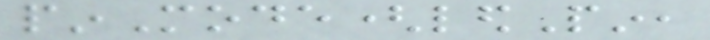pinMode(ledPin,
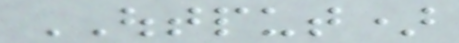OUTPUT)
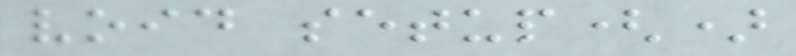void setup()
